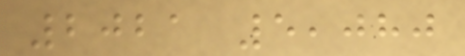2021 5,080
